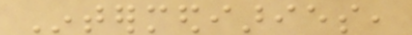Intermediaries,
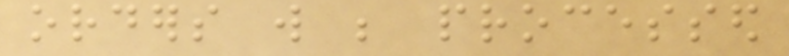orders will be processed
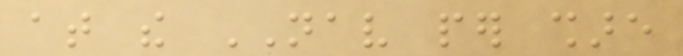at the NAV per share
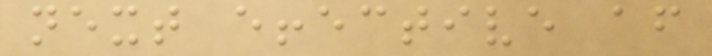next effective after
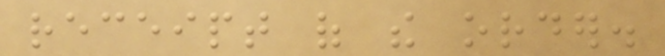receipt of the order.
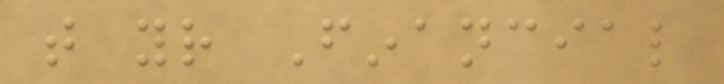that your Financial
